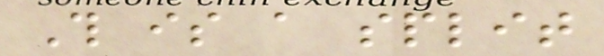This is a split
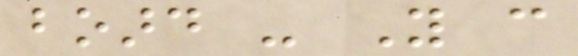board - You can
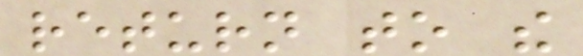return to the
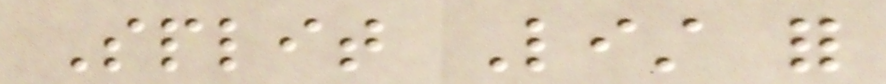Split List for
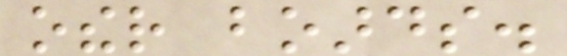other boards.
